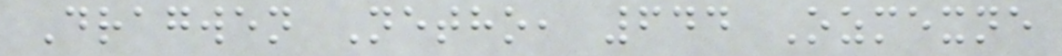Dragwen Netho, 644 Ozmexne
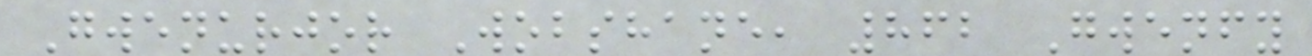Gwenurjor Wobshane, 862 Gwenfy
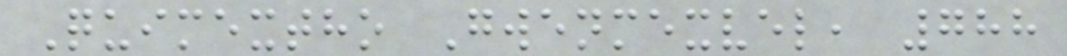Quimextho Gwenmexvel, 788
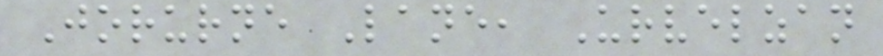Jorurne Lane, Urvelzan
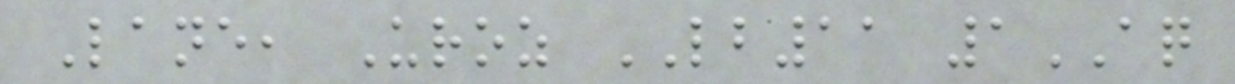Lane, Uroz LB11 1AQ
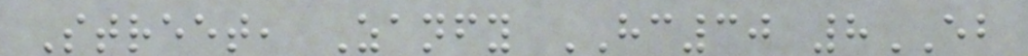Street, Zanfy HC30 8EB
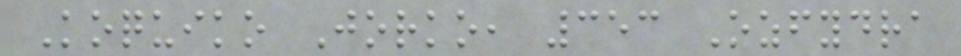Koquiko Jorko, 353 Ozfydra
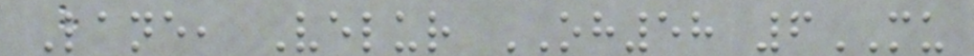Lane, Velur OH58 6MU
